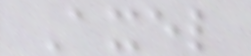Axel
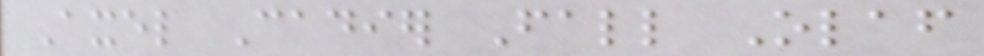Axel Cadier Fall Olaf
